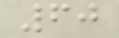60
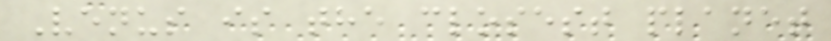Venus is the closest planet
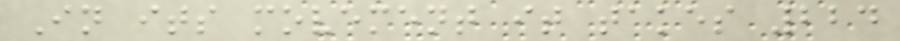In its movement it takes 224
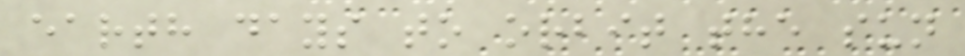earth days to orbit the sun
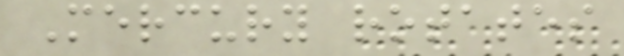Mercury rotates
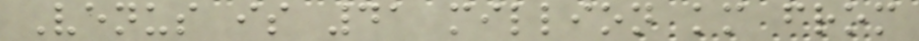Venus is 41 million km from
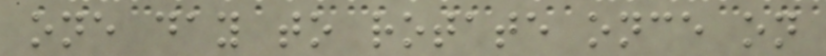one day to rotate once on
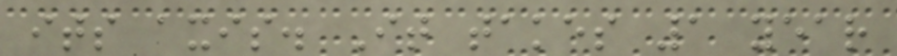its axis. It takes 1 year
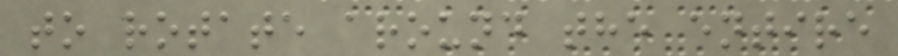to rotate around the entire
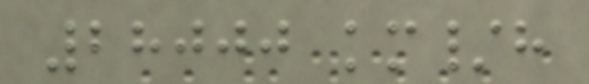28000 km/h
